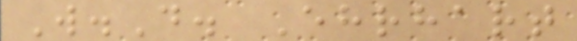W.D. Ehrhart
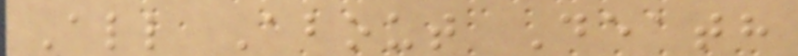All About Death
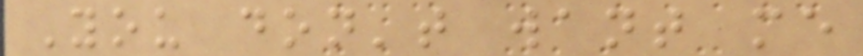You don't want me
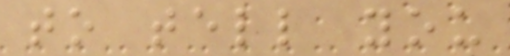to tell you
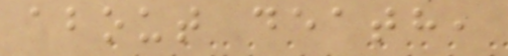about death,
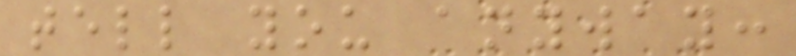tell you anyway:
